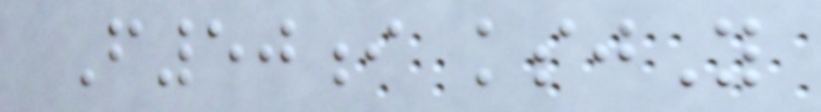F50i ksjY
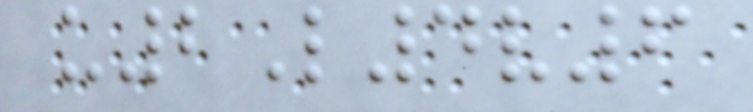u2L4v6
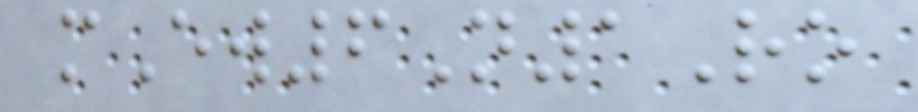mEw6N1Ro
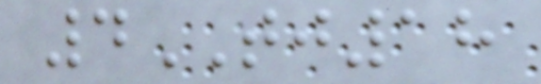4TJ18
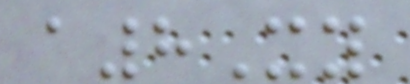a8Xy
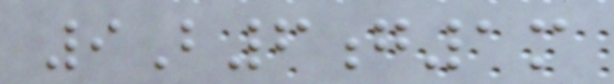9B6g1m
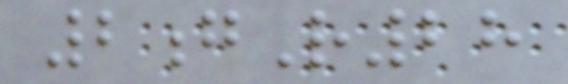2gR28
